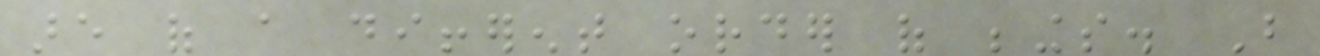are of a different order of beings. But
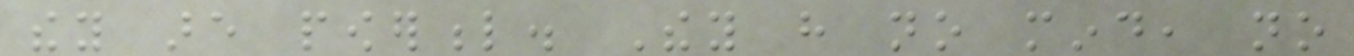they are powerful. They have no mind, no
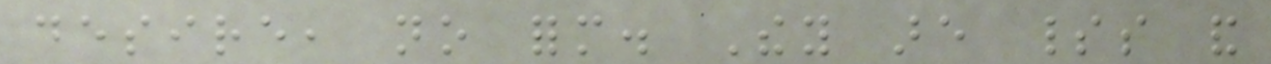desire, no form. They are spirits and
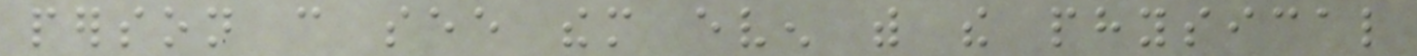person can see them even with the physical
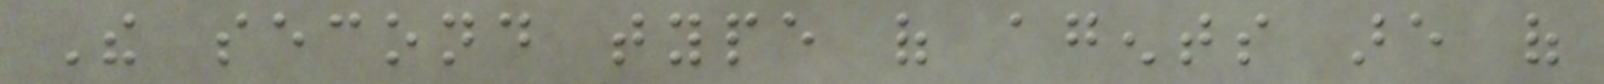The second type of agents are of
